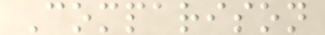Comparison
